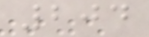204
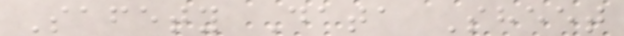Safety Data Sheet
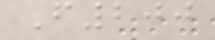F200
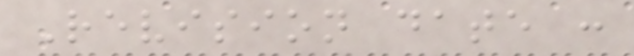Revision date :
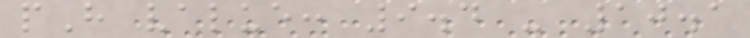pH value: 9.4 - 10.1
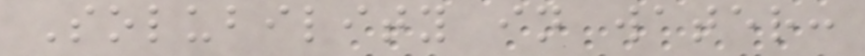Solubility in water:
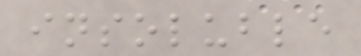insoluble
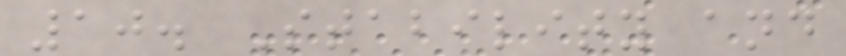10. Stability and
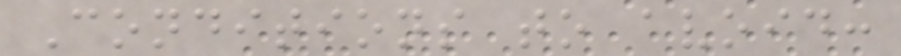Conditions to avoid:
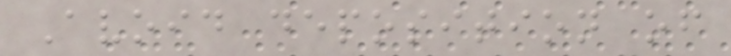Avoid deposition of
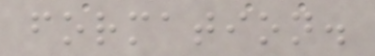formation.
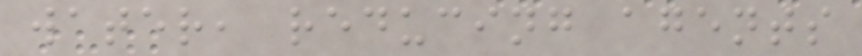water, reducing agents
